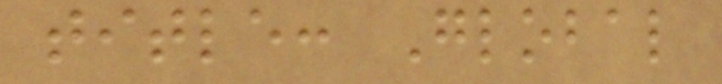title: Global
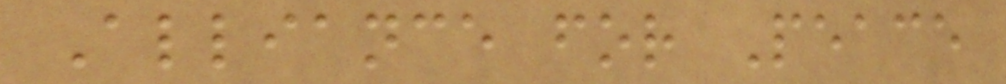Alliance for Peace
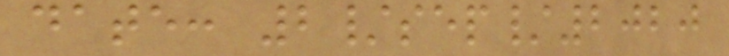date: 2/sep/2020
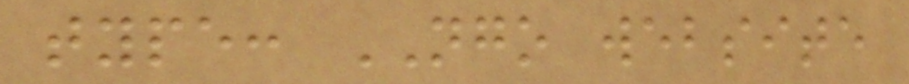type: NGO website
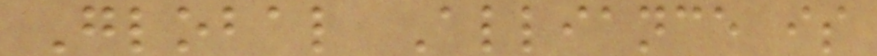Global Alliance is
